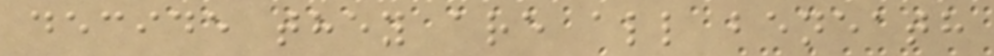decide they are all beneath
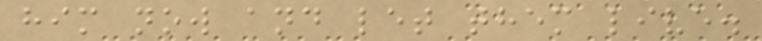him now and let them live.
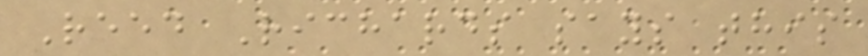Reed Richards says this
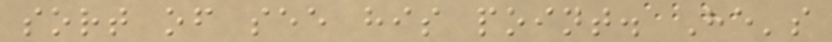sort of see his point. He's
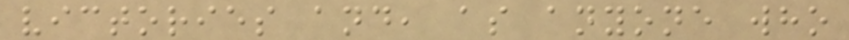victories and, as anyone who
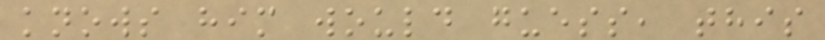knows him would guess, this
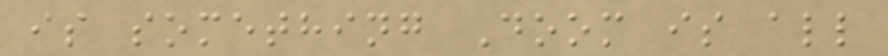is something Doom is all
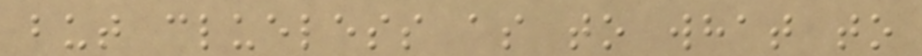but clueless as to what to
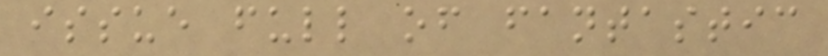issue full of fantastic
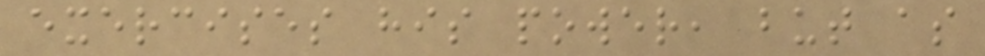exercises his power, but as
